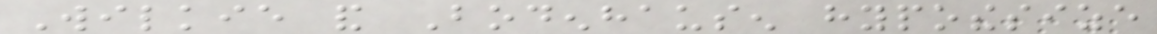Wilkie and Bodenhausen hypothesize
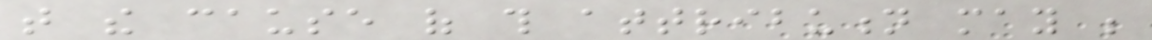that the cause of this attribution may be
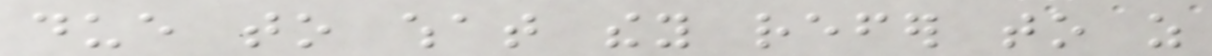due to what they refer to as
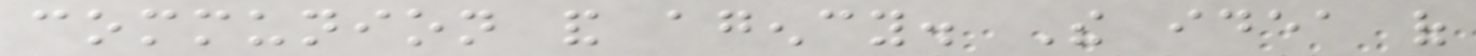communion and agency. The idea of
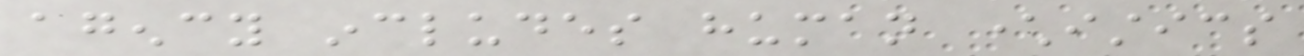agency includes human characteristics
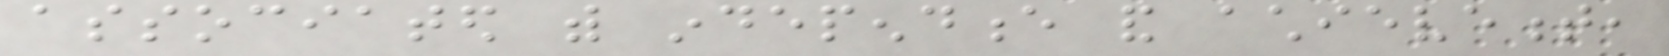associated with independence and achievement,
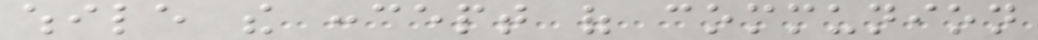while the concept of communion
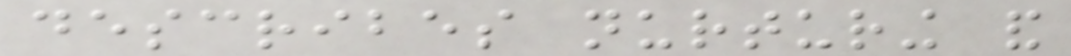describes nurturing and
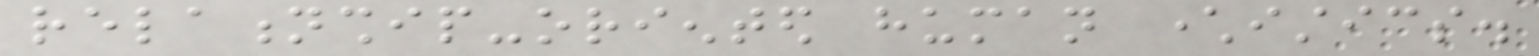relationship-oriented human characteristics.
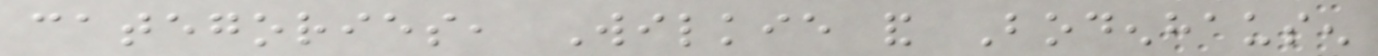categories, Wilkie and Bodenhausen
